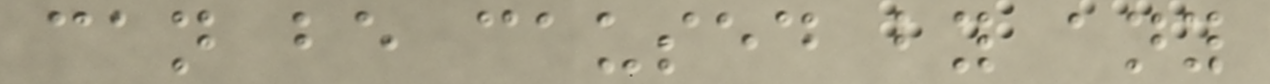can be caused by any
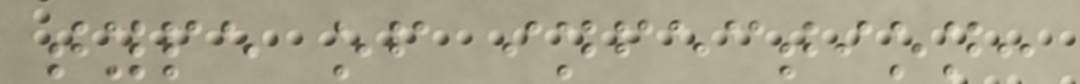type of infection:
